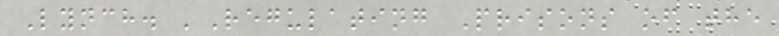Lynch. 'Regulating Prisons of the
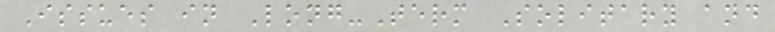Issues in Long-Term Solitary and
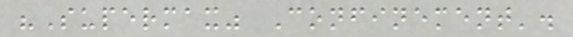"Supermax" Confinement'.
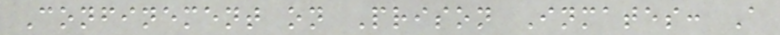Confinement on Prison Inmates: A
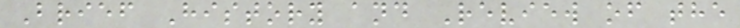Brief History and Review of the
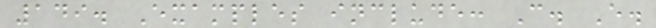149. Examples include: C. E.
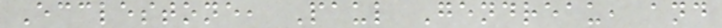Ecclestone, Paul Gendreau, and
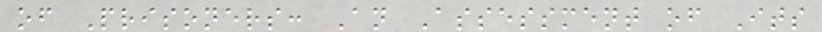of Prisoners: An Assessment of Its
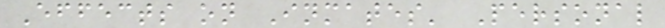Effects on Inmates' Personal
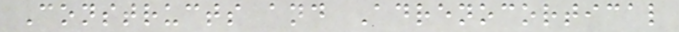Constructs and Adrenocortical
